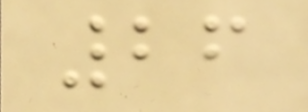26
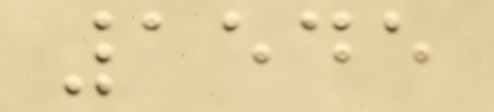1545
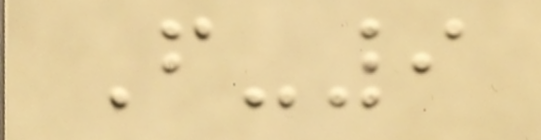F-9
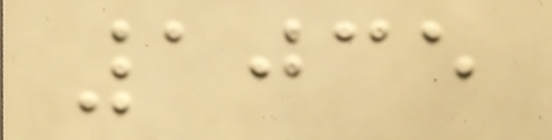1035
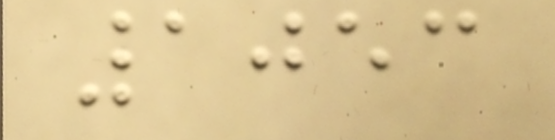1053
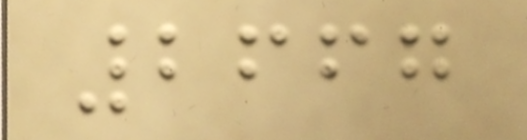2667
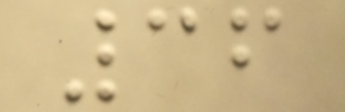36
